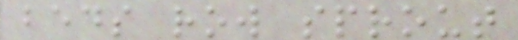beds row sprout
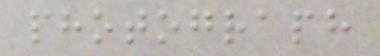photograph
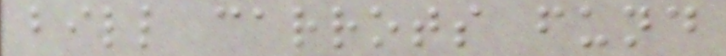bill carrots fund
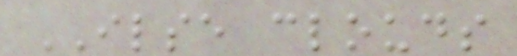ILSE clouds
